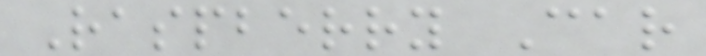Raspberry Car
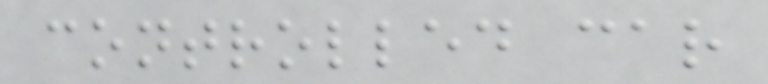controlled car
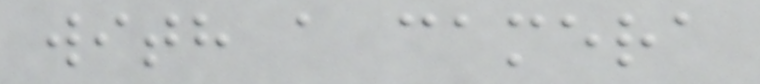with a camera
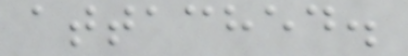attached.
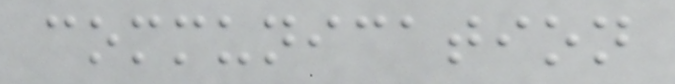communication
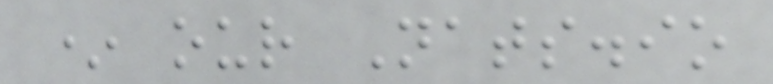* our Nats.io
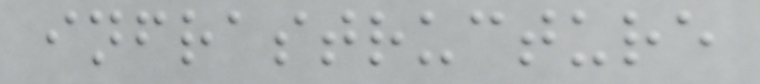infrastructure
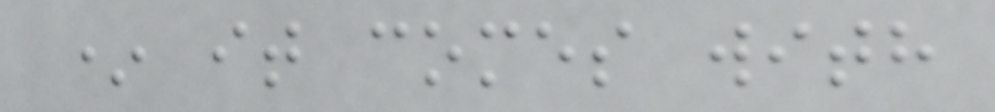* it comes with
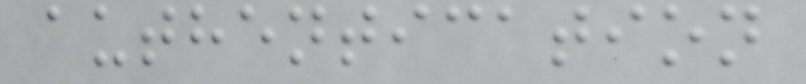authentication
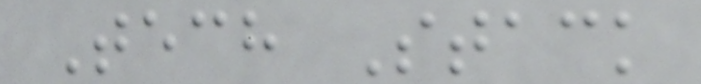Tech Stack
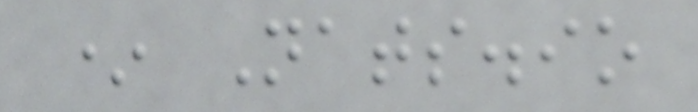* Nats.io
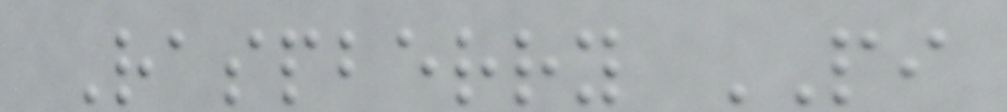Raspberry PI
